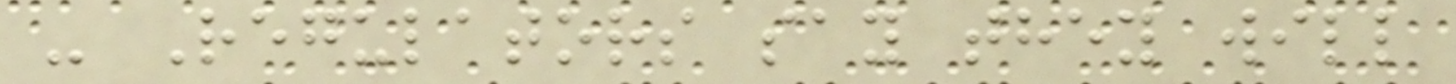- Regulators say they will
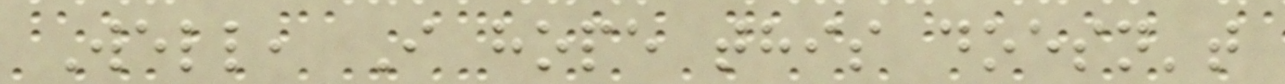Well, I hope this doesn't
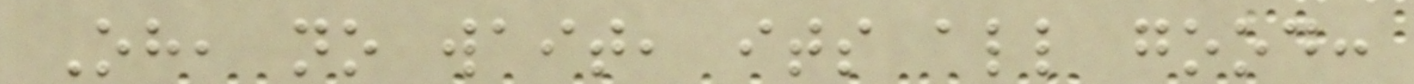Oh, no wait, its all good:
